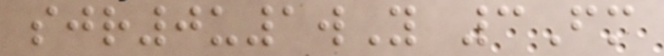sjr0u1wY 3Fm
